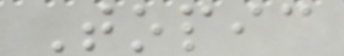Topic
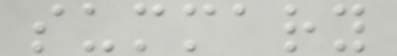summary
